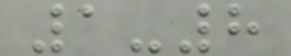1-8
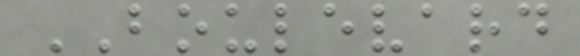BOULEVARD
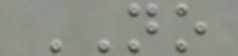NO
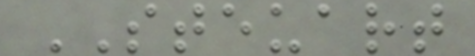STEUART
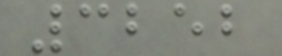3252
